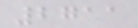2711
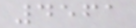4561
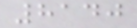8140
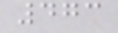473
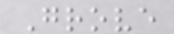Grove
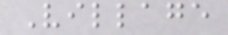Village
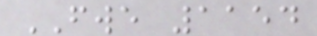FWE 1154
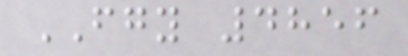FGY 4856
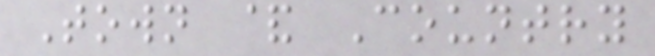Town & Country
